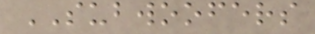SUBWOOFERS
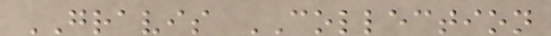GRAVIS COLLECTION
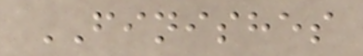FINISHES
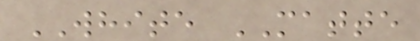WHITE MATTE
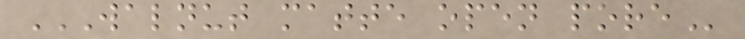WALNUT MATTE OPEN PORE
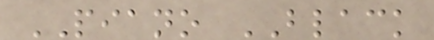PIANO BLACK
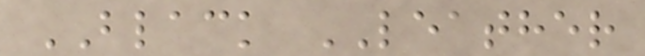BLACK LEATHER
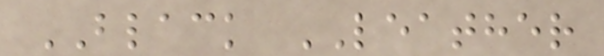BLACK LEATHER
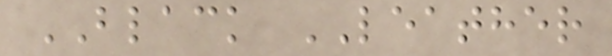BLACK LEATHER
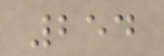254
